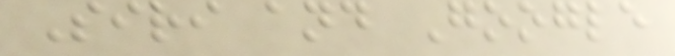Siri and Google
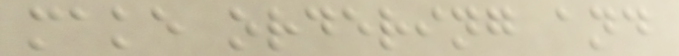make ordering and
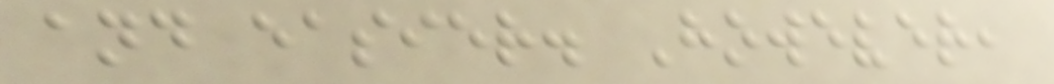and easier. However,
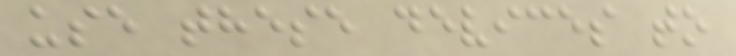use these devices to
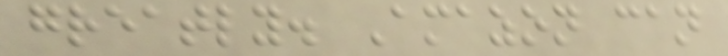greatly. Amazon can
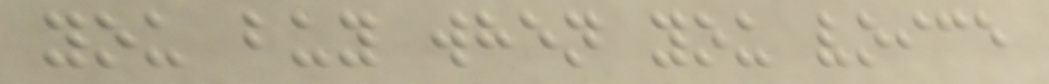you buy when you voice
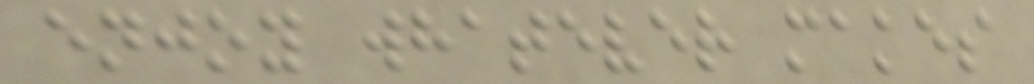enjoy whatever makes
